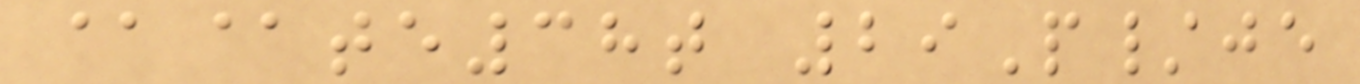@@te38t 29P/je
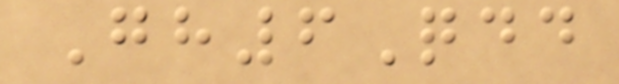Gh6Qdd
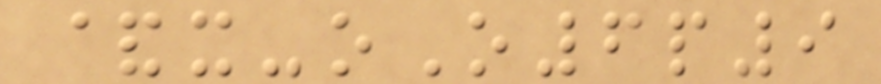&x-oO6p9
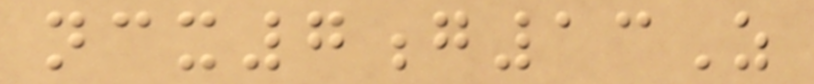ncx7g13Z
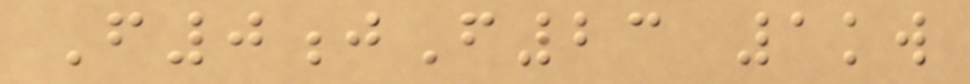F0jF23 1kw
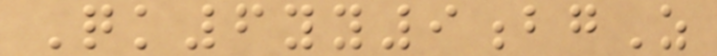Qk6yy9bgZ
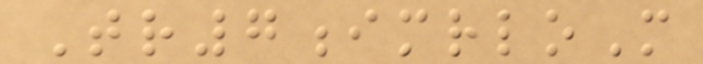Tr7imrloM
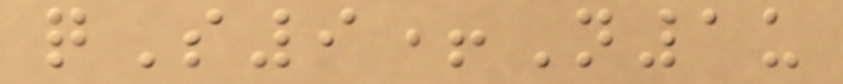qS9+N1u
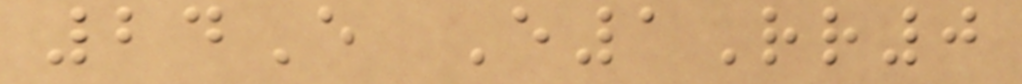24E E1Rr0
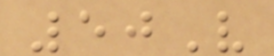50V
